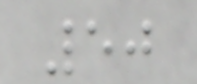50
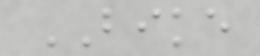BIKE
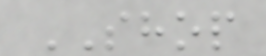SHOP
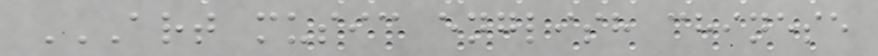ART MUSIC ENGLISH CHINESE
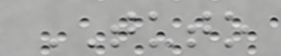TUTO
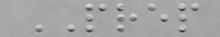PREP
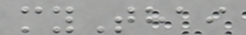myThai
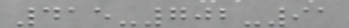415-702-91
